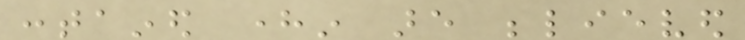contained herein are believed
